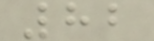82
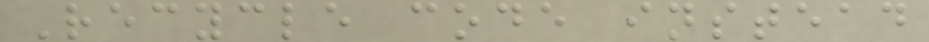Recycle code instead
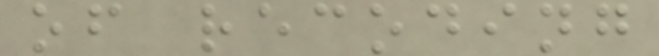of recoding
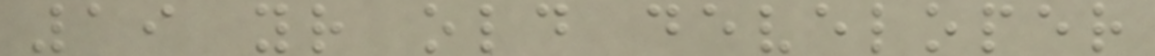19 yr old developer
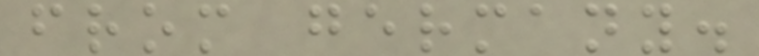from germany.
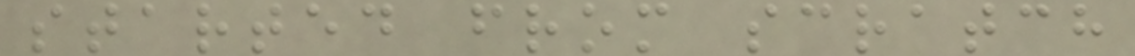started from scratch
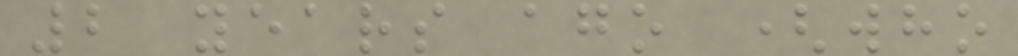2 years ago (who
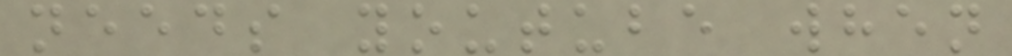needs youtube when
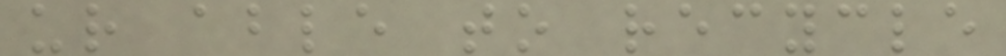ur able to recycle
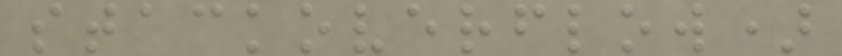stackoverflow)
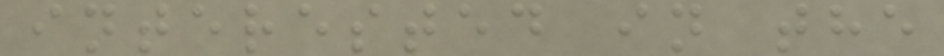interested in the
